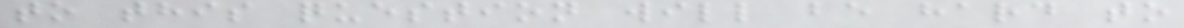to this question will be hard to
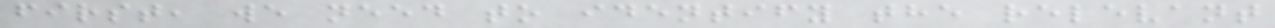first, we need to identify the relevant
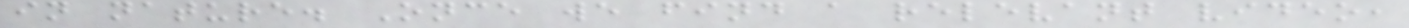in nature. Once we find a relevant video,
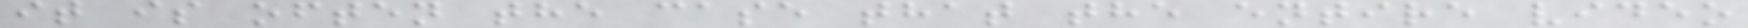it is often the case that the entire video
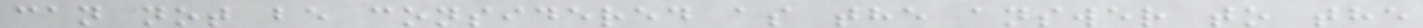can not be considered as the answer to the
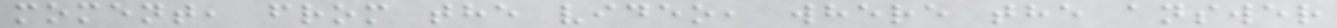moment, from the video, where the answer
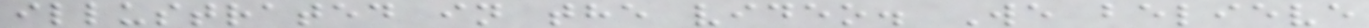illustrated in the video. We believe
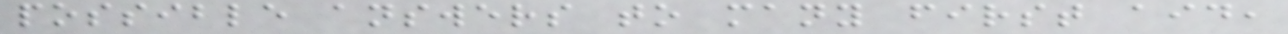possible answers to many first aid,
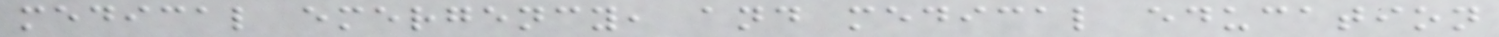medical emergency, and medical education
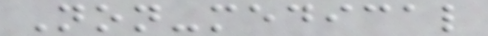Non-medical
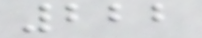222
